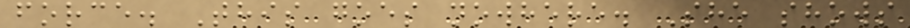force. This goes nowhere. She shows
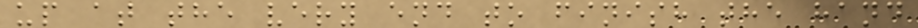up at the very end to finish the hand
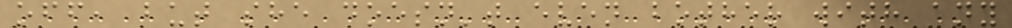off, but she doesn't even bother with any
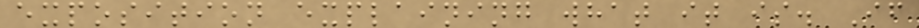exposition explaining what it is. If
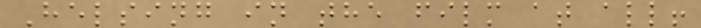Helsing in the film at all!
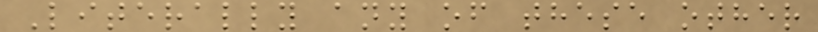Literally any of these other
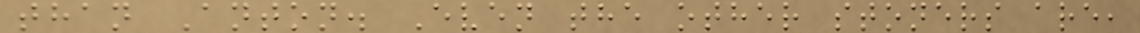than Anton. Even the other stoners are,
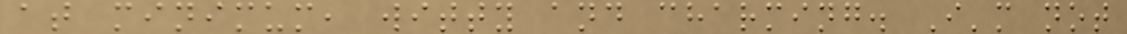at minimum, witty and charming. I'm not
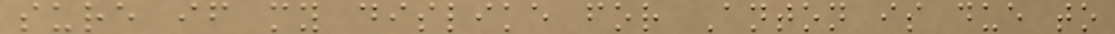sure if my dislike for Anton is due to
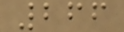266
